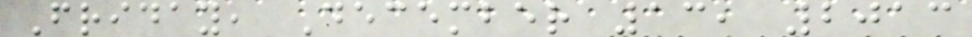Friday, December 13, 2013
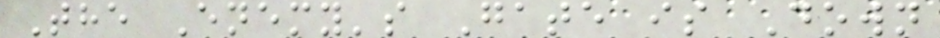The Enemy's Gate is Down
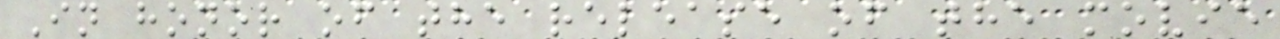In honor of the release of the movie
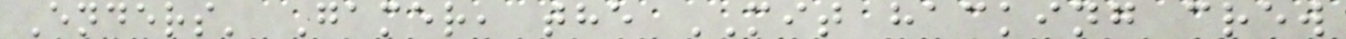Enders' Gamer, the MIT hacking crew
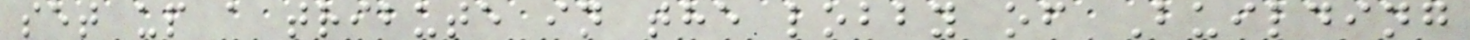set up a tribute in the lobby of Building
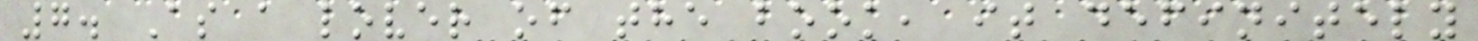7. As a lover of the book, it definitely
